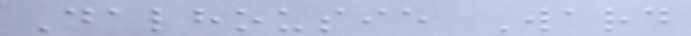Dalhousie Ward
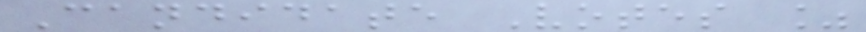Candidate Votes %
